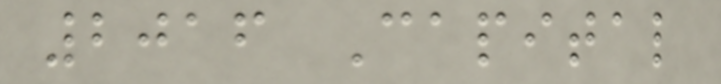2016 Capital
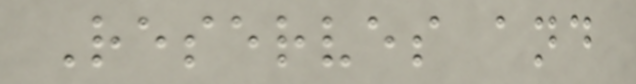Reserves and
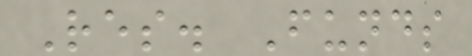Res. Funds
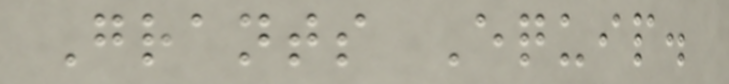Grants Equip.
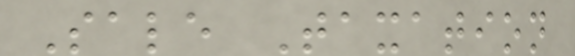Sale Taxation
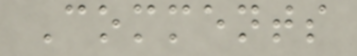Comments
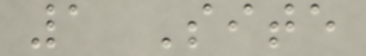1 Site
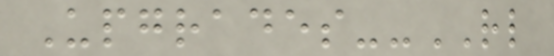Upgrades--RL
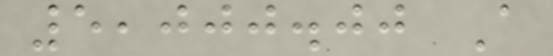5,000.00 A
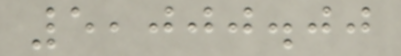5,000.00
